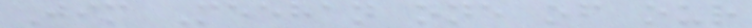Jim Meehan one of our
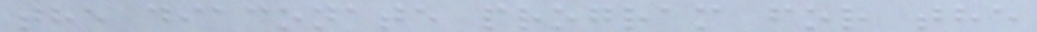the diaconate program for the
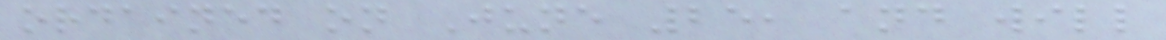ordained on June 25, and will
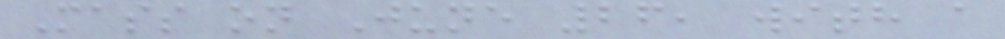Mass on June 26, with a
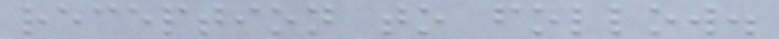reception to follow.
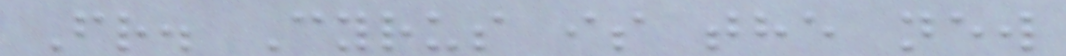Fr. Cyrus is the new
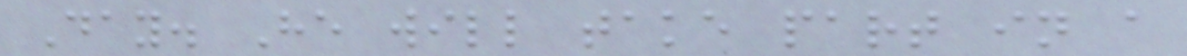Day. He will take part in a
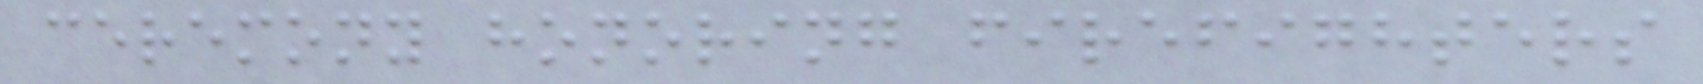ceremony honoring firefighters
